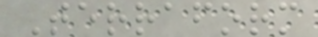Terraform
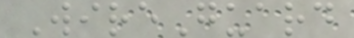WireGuard
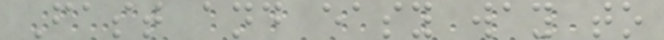Fast and easy way to
